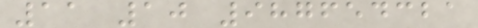11 10 987654321
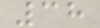38
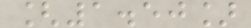[1.50]
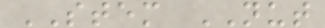STEM NUT
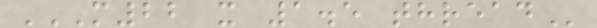M22 X 1.5 THREAD
